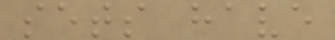sets have
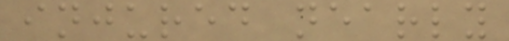injured nearly
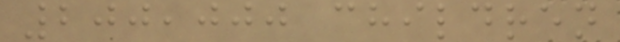200,000 children
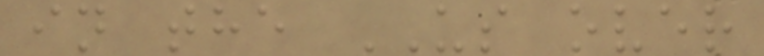in the US over
